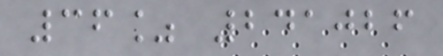36% 241026
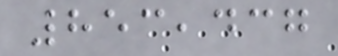853,437
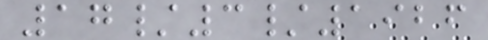17/3/1926
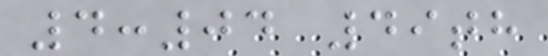4:04 49th
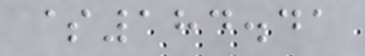$184.41
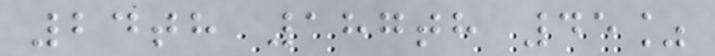24th 187th 45%
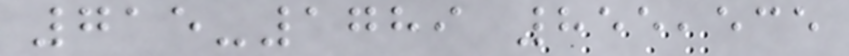715-1789 855,535
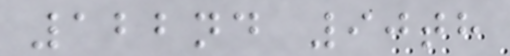122nd 90th
